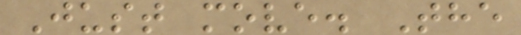Just move. The
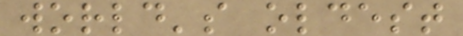world's oldest
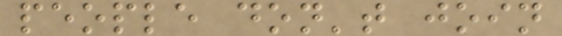people don't join
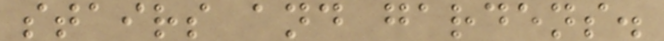stairs and gardens.
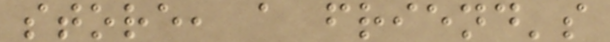store, a friend's
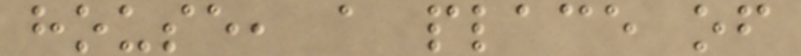house, a place of
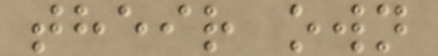their own
